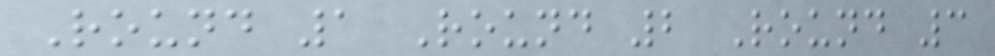Round 1 Round 2 Round 3
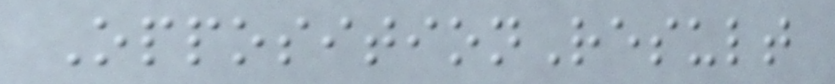OppositionResult
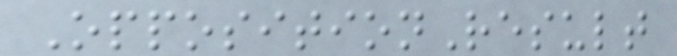OppositionResult
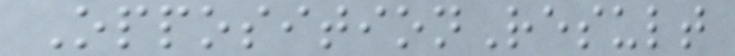OppositionResult
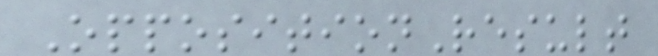OppositionResult
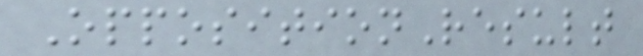OppositionResult
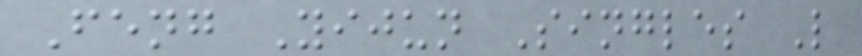Feng Yijun Singles L
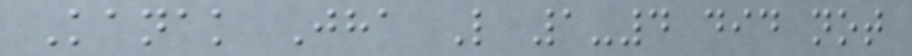Kanak Jha L 1-4 did not
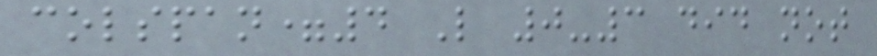colspan=4 L 0-3 did not
